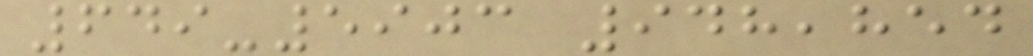649-5903 948,854
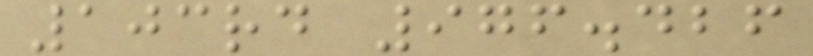103rd 976.426
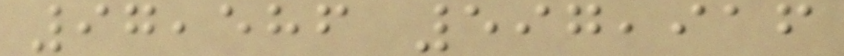97,586 597,916
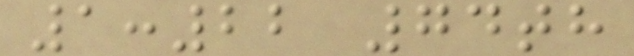1:22 74th
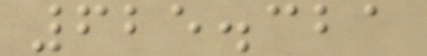625.321
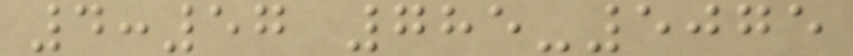4:57 785-5075
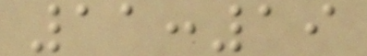11:19
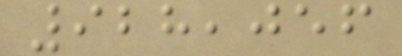928,056
